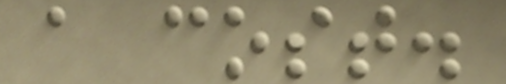a cost.
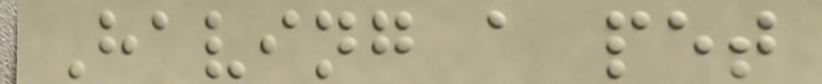Having a pet
